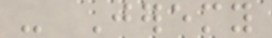- Jeremy
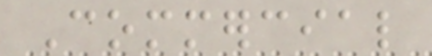Commercial
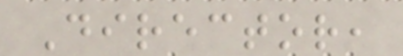Director,
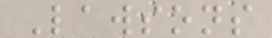Lawsons
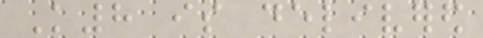K8 is delivered
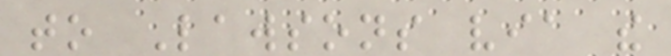to Lawsons via the
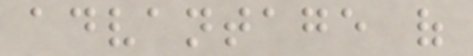advantage of
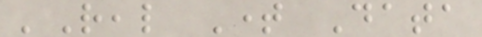'Real Time Data
